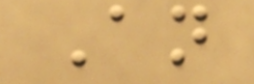An
